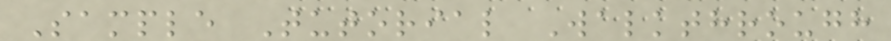Sample Tutorial Walkthrough
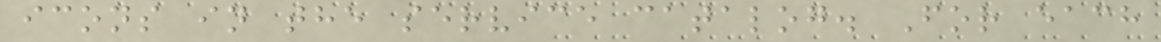icons in the service catalog. For each
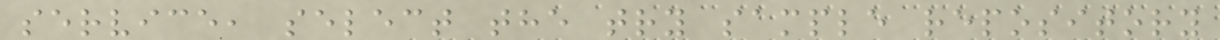service, select the try sample repository
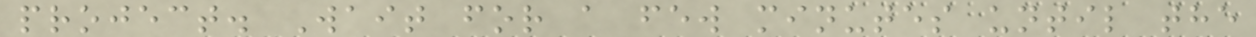project. Wait for a few minutes until the
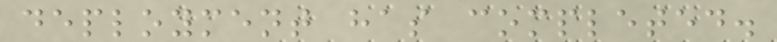deployment has completed.
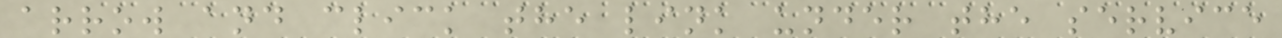arrow and click the link under the service
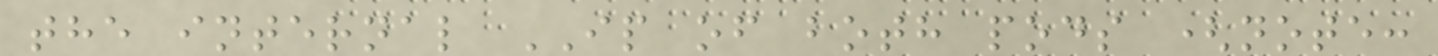the internal IP of both pods (note:
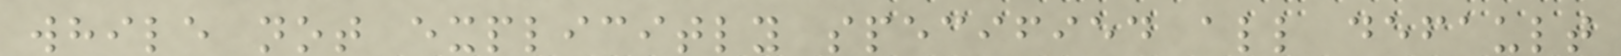while not explicitly specified all default
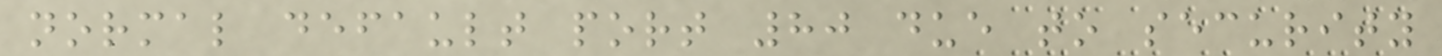normal default port 80 due to security
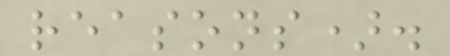reasons).
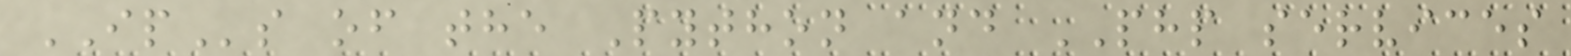IPs of the Python and PHP services
